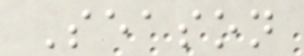Season
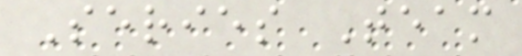Series Team
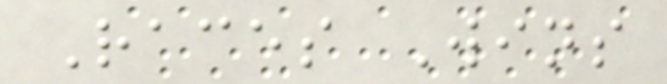Races Wins
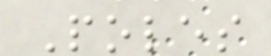Poles
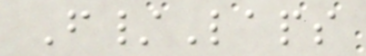F/Laps
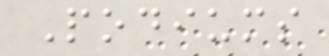Podiums
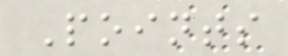Points
